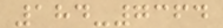184-7364
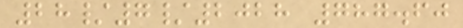28/7/2028 787.60
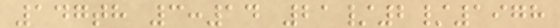147th 3:14 21/2/1978
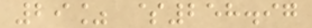29% $258.97
